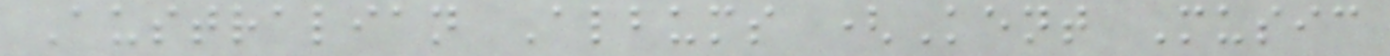Australian Albums (Kent Music
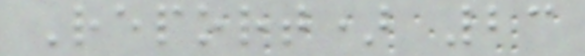Report) 23
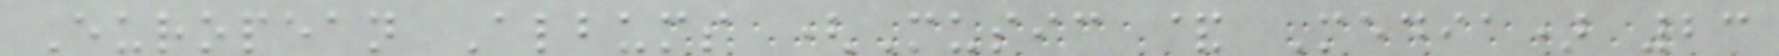European Albums (Music & Media) 23
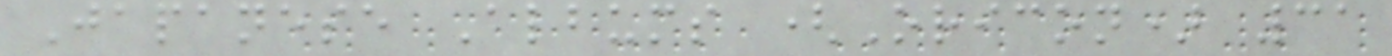Japanese Albums (Oricon) 31
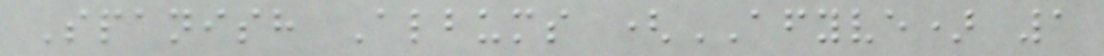Spanish Albums (AFYVE) 1
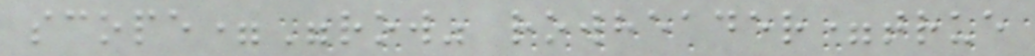scope="row" rowheader=true
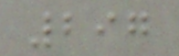297
